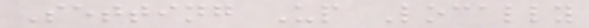Setting Up Locally
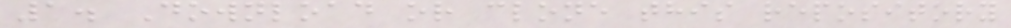1. Download or clone this repository
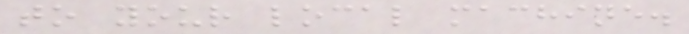to your local machine.
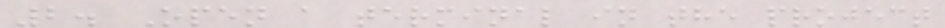2. Open a terminal in the project
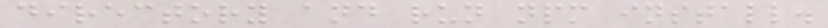directory and run npm install.
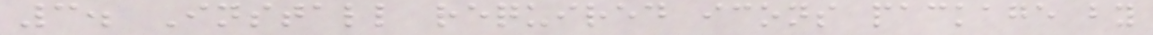3. Install required icons package by
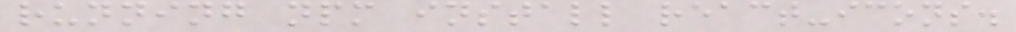running npm install react-icons.
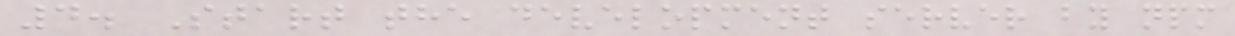4. Start the development server by npm
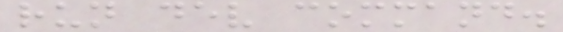run dev command.
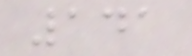141
